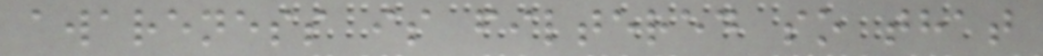awareness is filtered so that
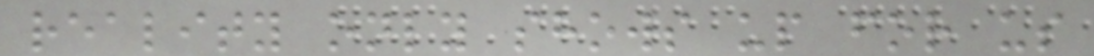reality only shows up for us
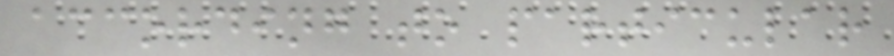according to particular
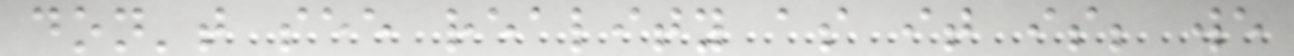don't see reality as it is; we
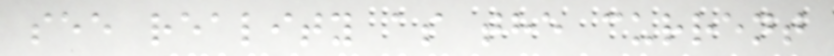see reality as the current
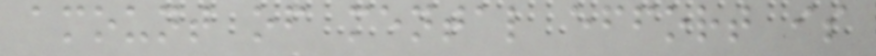amount of mental effort is
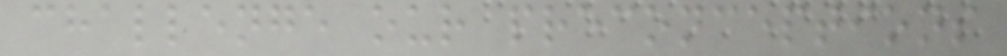challenge our preconceptions
